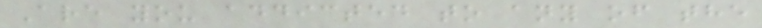Are you addicted to any of the
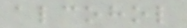alcohol
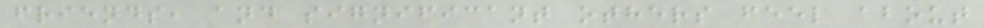friends, and significant others feel about
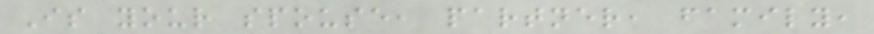Is your spouse, partner, family,
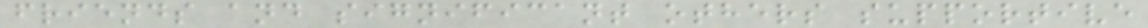friends and significant others supportive
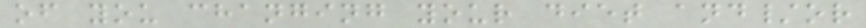of you changing your diet and/or
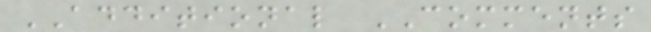ADDITIONAL COMMENTS
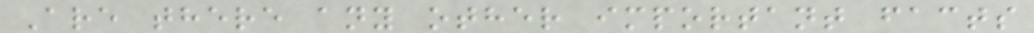Are there any other important facts
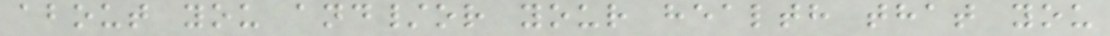about you and/or your health that you
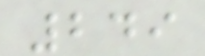249
